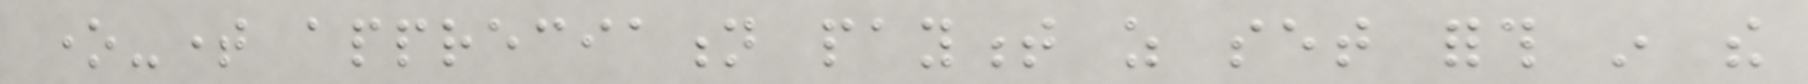one-time appreciation payment as set forth in the
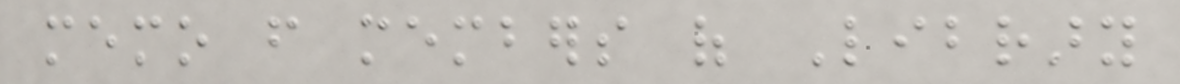memo from members of Library
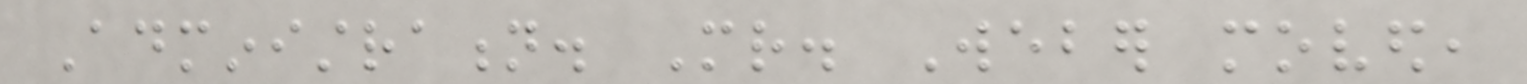Administration. Mr. Weber moved,
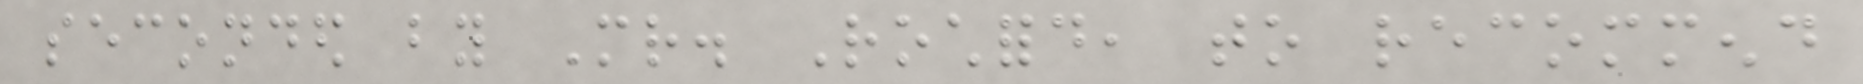seconded by Mr. Rochford, to recommend
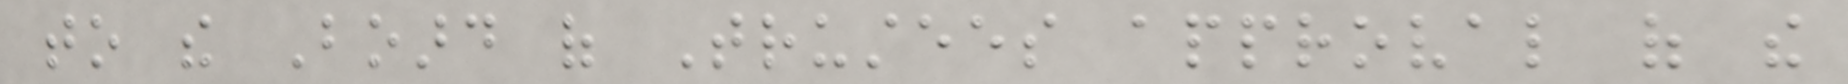to the Board of Trustees approval of the
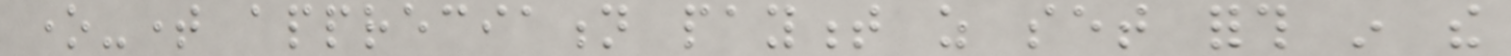one-time appreciation payment as set forth in the
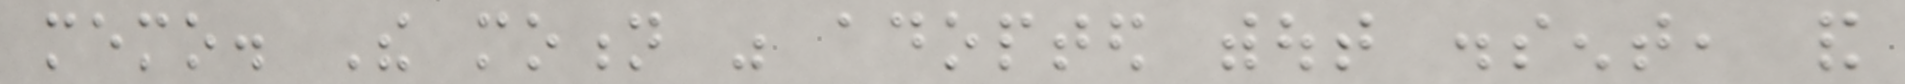memo. The motion was adopted without dissent, and
